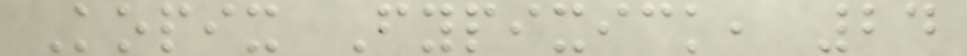Kopix Fypixick, 24
